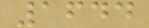1644
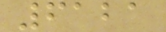6121
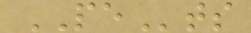PEts
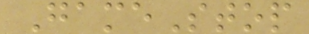GameStop
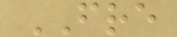FRE
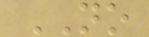NO
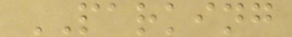PARKING
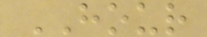HOUR
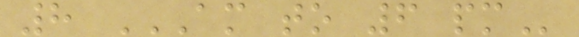8 AM TO 6 PM
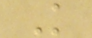K
